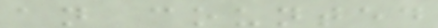an counted
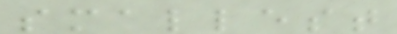smallest
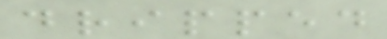dripped
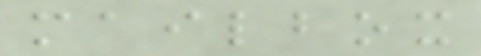mailbox
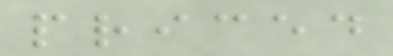priced
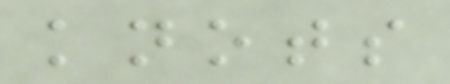knots
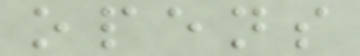opens
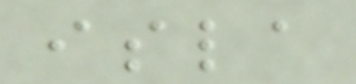isla
